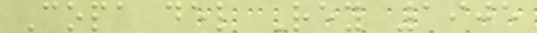Copa del Rey 1905
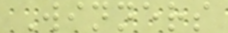Winners
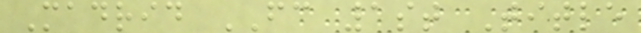Madrid FC 1st Title
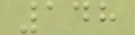148
